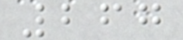267
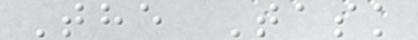The Task
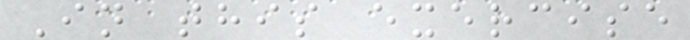In this exercise
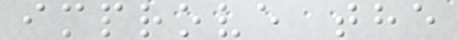improve the
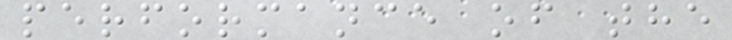performance of the
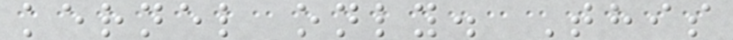kernel only. This
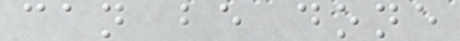can be done
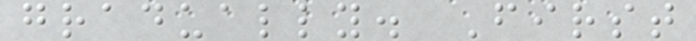gradually. First
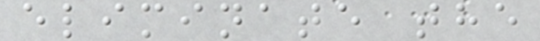eliminate the
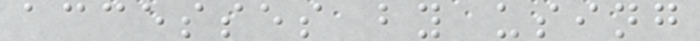accesses by using
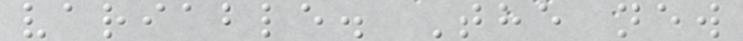variable. The new
